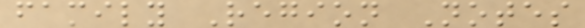family Region Notes
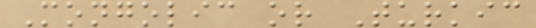Mongolic or Turkic
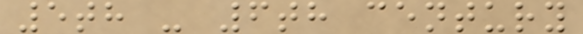5th - 6th century
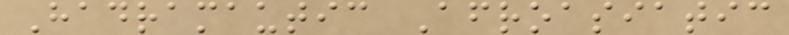Hadramautic Afroasiatic
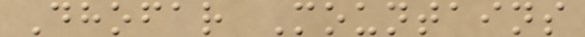Dhofar Mountains
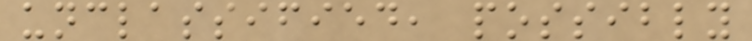unclassified, possibly
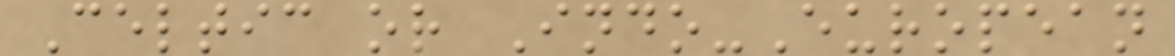Celtic or Indo-European
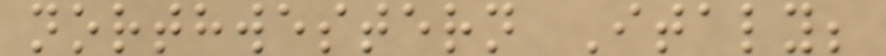northwestern Italy;
